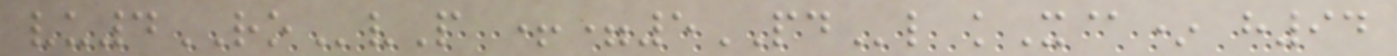vu4ROvP +=5PDl kX@* h94
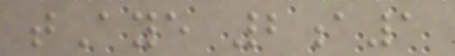tAye 2a1
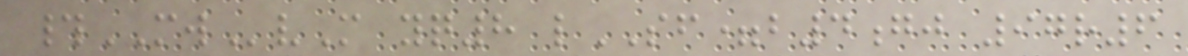#MWvM yq8 lSF=b4gj 97r6
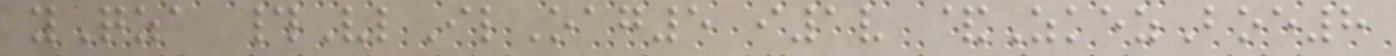yQza #VlIlOag5 i1v &ZkezBoe8
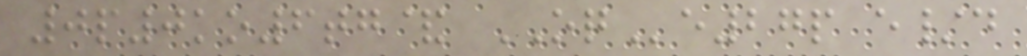0p0ko6tg& OQe27p e/d
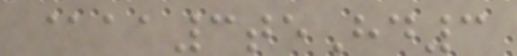@aa3teHd3
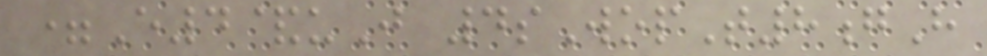=E4&uJ 4sWopT8gH
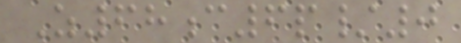Z68c6p/0
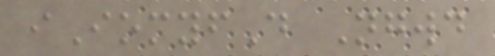iIomyfD Ngwd
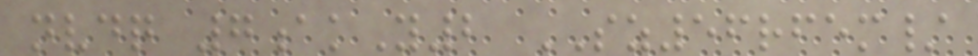nvdq 7akY2 SZ56rfem/
